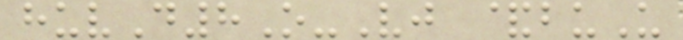huvD8O-Vj &buU
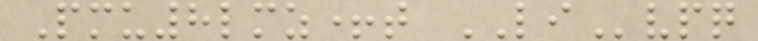Pmu8lmz+t LIvpq
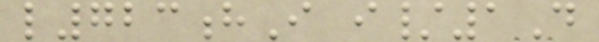l723hI i/1D
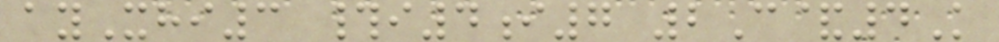ayXhi3 #i4i7 2C&4K
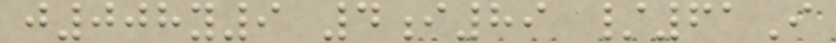j008y9 4i89 /61I
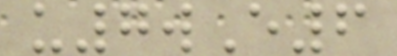u7wE6
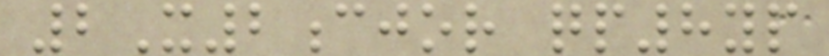2X2cjor qp8yp
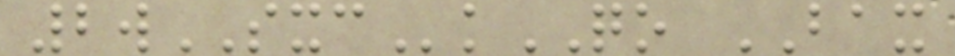2wSXCkQO BAX
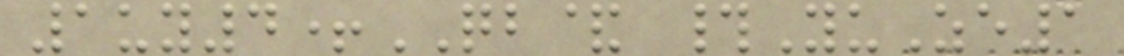1uy4+QB& #YuZe1
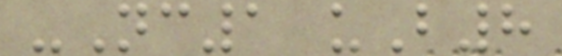-Nc1 uB8
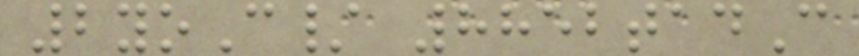2yoC/ 8852tadC
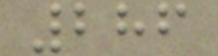286
